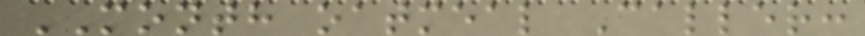MONTH oatmeal Caller:
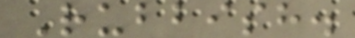Rubbish.
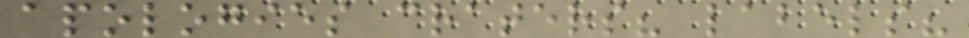apologies craters? labels?
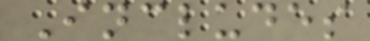Includes
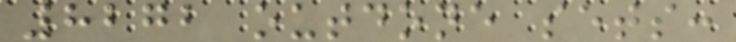8272 outdone sets:
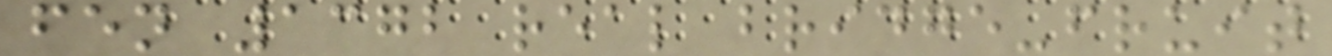fen 1372 real bridge-fruit
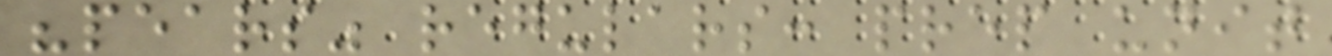"pears" regulars: prep unit
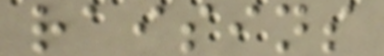raisins
